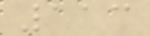113
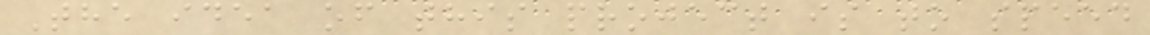The idea of this project is to speed
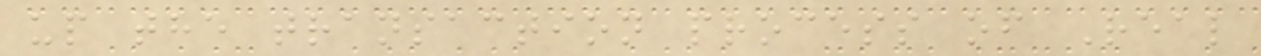up the transaction process of Real
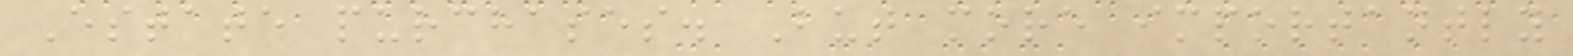Estate purchases. But more importantly
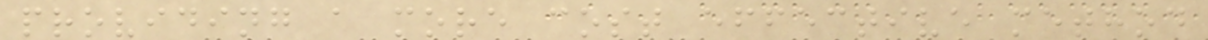providing a more cost effective method
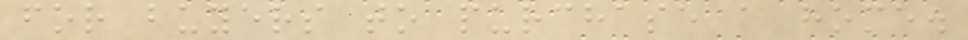for buyers to purchase a home.
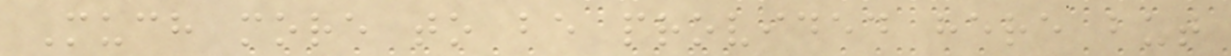Much more to be provided here but
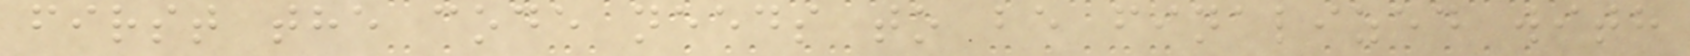first the code needs to be finalized with
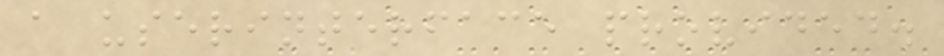a userinterface provided.
